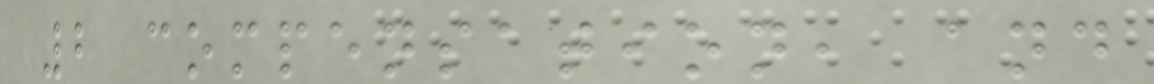2 compensation, and
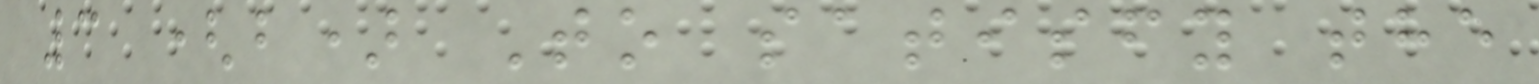3 (b) To satisfy the
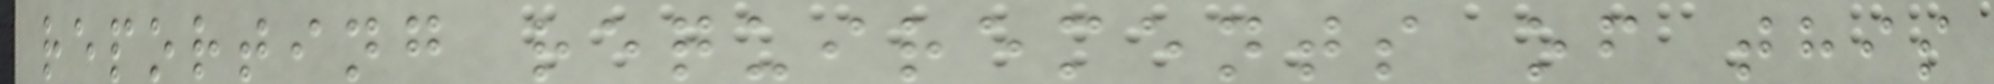reporting requirements of this
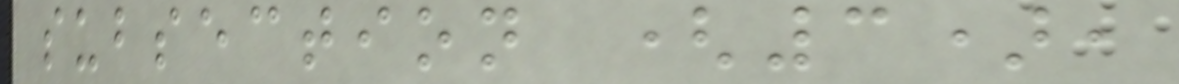subsection (3),
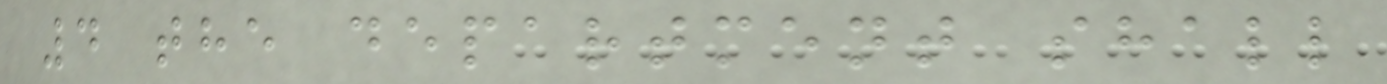4 the department shall
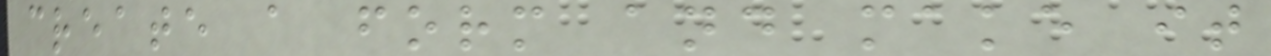create a form and make it
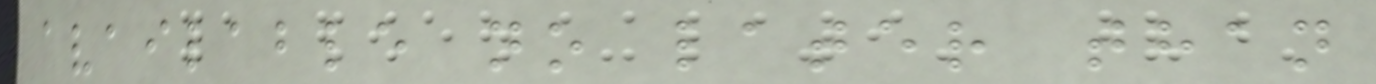available no later than
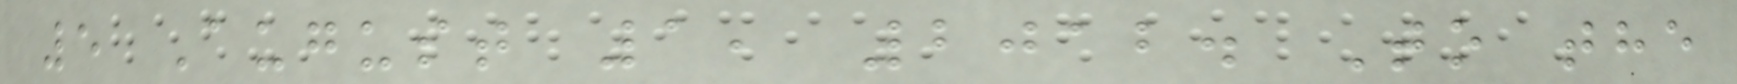5 August 1, 2012. To the
